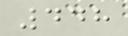448
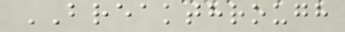BREAKTHROUGH
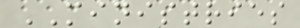MINISTRIES
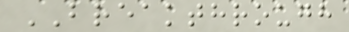BREAKTHROUGH
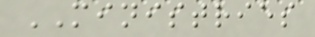MINISTRIES
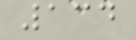134
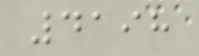4198
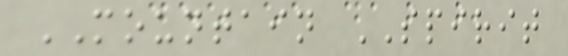MOUNTAIN SPIRIT
